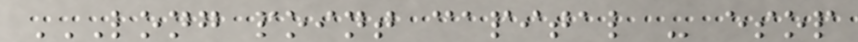LONG POINT CAPITAL - ESOP
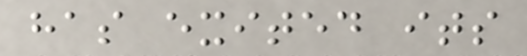has exited its
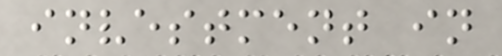investment in
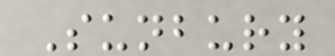Sunbury
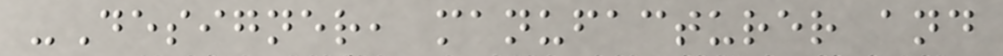-Designer, manufacturer and
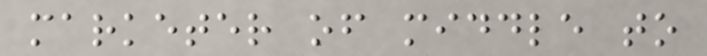marketer of middle to
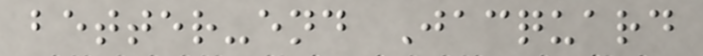better-end Jacquard
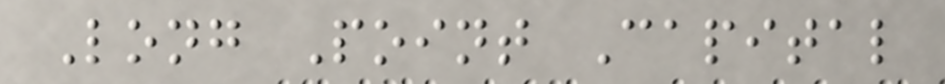Long Point Capital
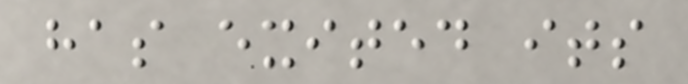has exited its
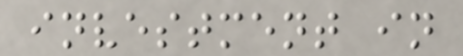investment in
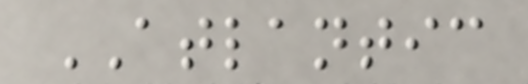ATLANTIC
